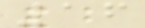16
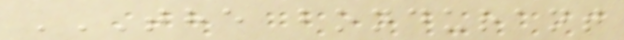THE BONDURANT
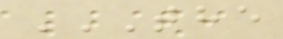THE
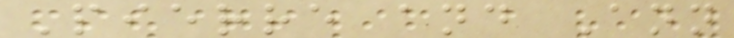Pierre and Ann
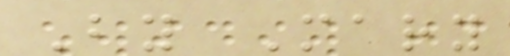By Mary
